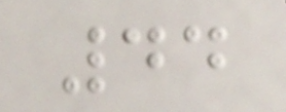44
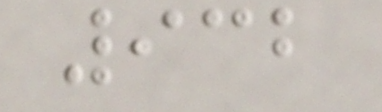932
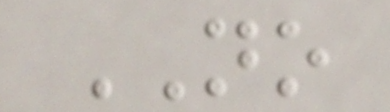NO
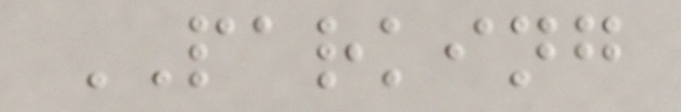PARKING
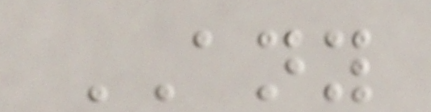ANY
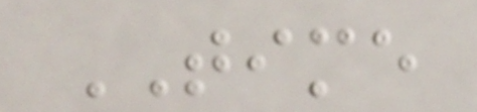TIME
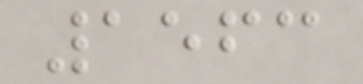1563
